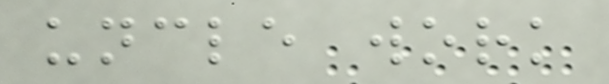uncle work
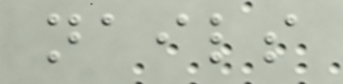nails
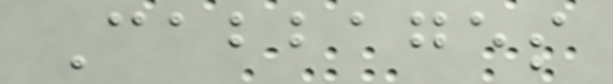Cabbages
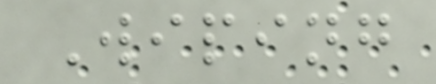Wiping
